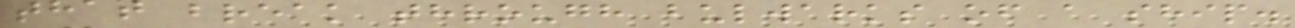that break through bulwarks of a ship.
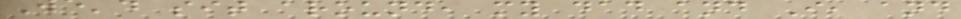We'd sit around, my dad and I, and
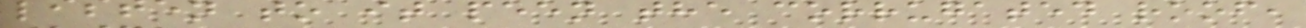listen to it peen the corrugated roof,
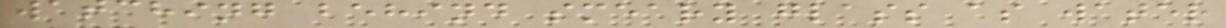watching behind smeary glass as water
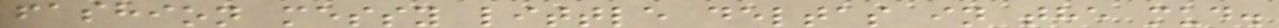fashion messy little deltas in the mud.
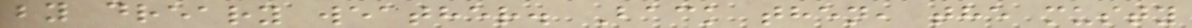by dreary weather. Back then, the musty
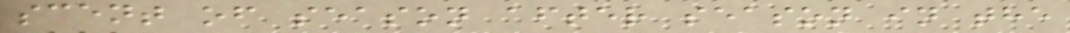scent of season after season in the
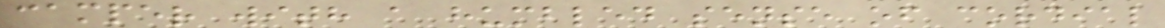camper with a humbled sense of cordial
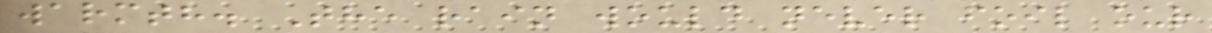warmth. The rain would never foil our
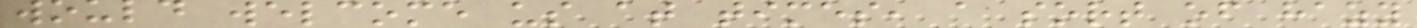would welcome us at times, a sort of hazy
